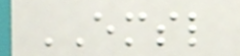EMSL
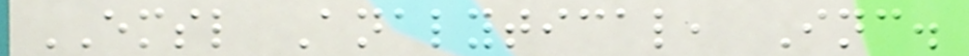EMSL Analytical, Inc.
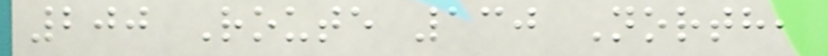200 Route 130 North,
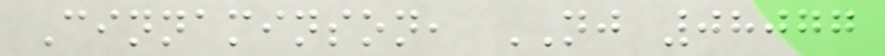Cinnaminson, NJ 08077
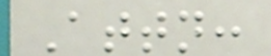Attn:
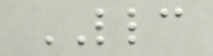LLC
